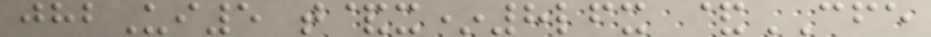jhbUi5 t&x*8lfx &CFE
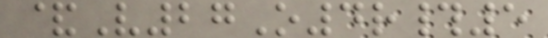&V27O4r#5
